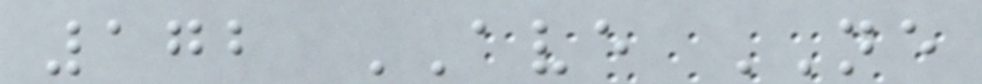172 AVE NE
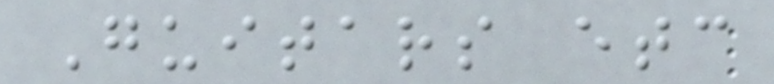Guitars etc
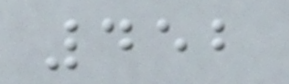452
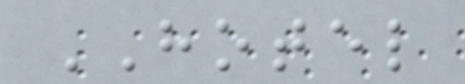HOTEL
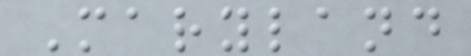Maryland
